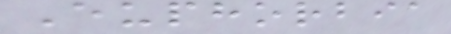Euphorbia
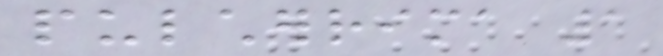pulcherrima 1
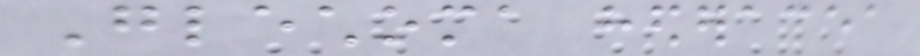Glechoma hederacea
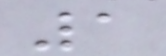1
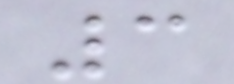3
